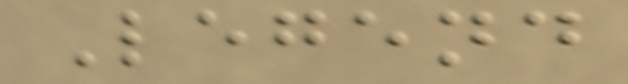Legend
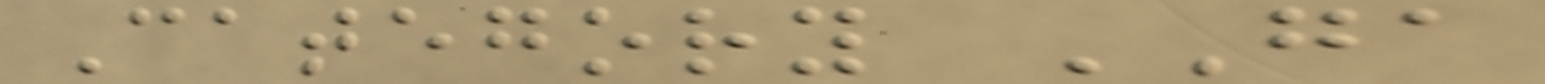Category GA
